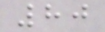80
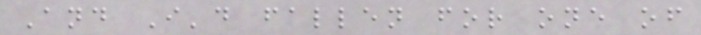And I'd fallen for one of
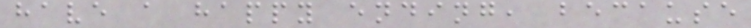have a happy ending, because
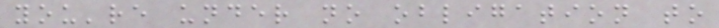you're under no obligation to
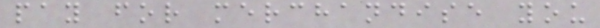pay for merchandise you
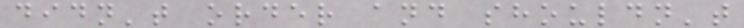didn't order and shouldn't
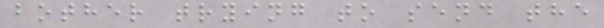bother trying to send the
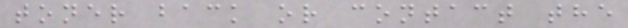toner back or contact the
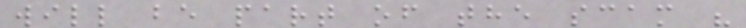will be part of the scam "
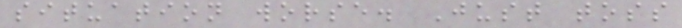situation worse. Just toss
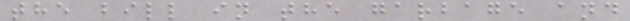the bill in the garbage and
